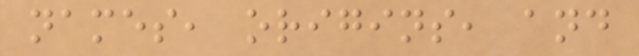names, origins, and
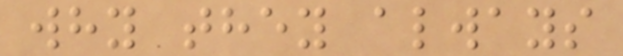why they always
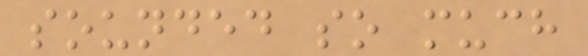sounded so much
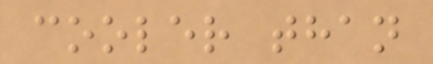cooler than
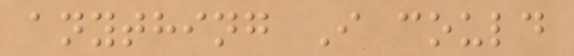anything I could
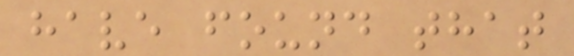have found that
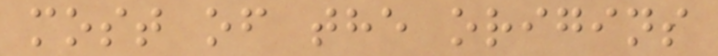most of the origins
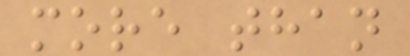more than
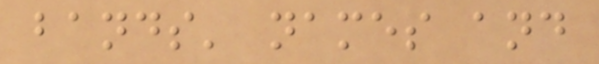bands' names and
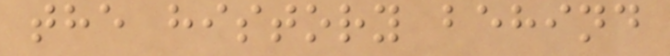the history behind
